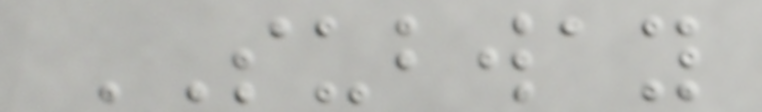SUBWAY
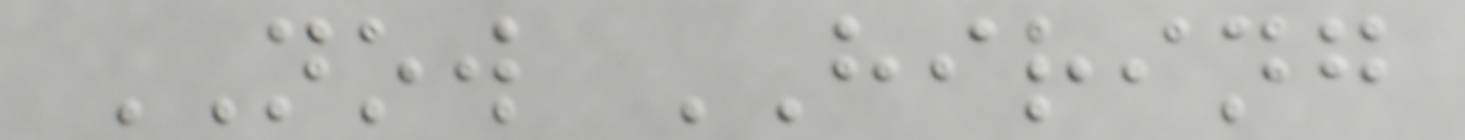NOW HIRING
